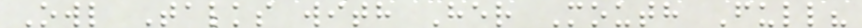Owl Talks with Her Mouth Full?
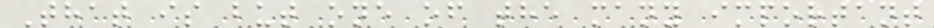That is but one of the many important
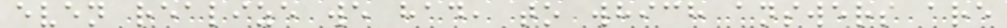even realize we had, to which answers are
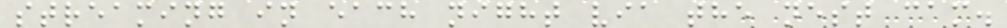streaming in each night via the nest cam.
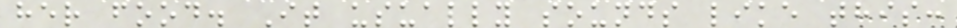her food. It usually sounds like this:
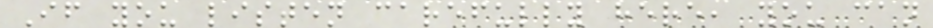If you listen carefully here, you can
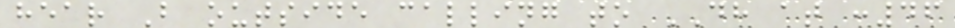hear B outside calling to DH at :46
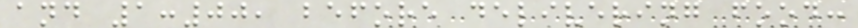and 1:00, before delivering food:
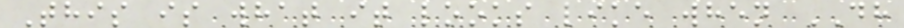This is what it looks like when DH
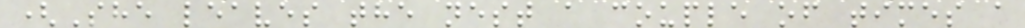(She leaves the nest a couple of times a
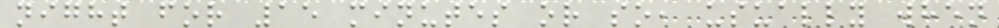night for 15 minutes or so, usually when
